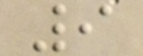9
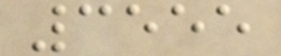3555
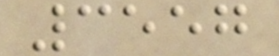3557
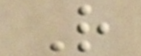R
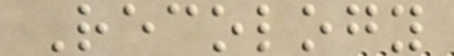Recology
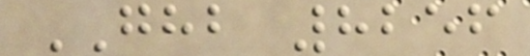GHB 8256
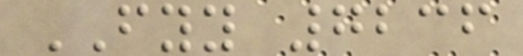FYY 7236
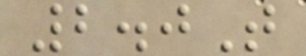2.0T
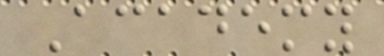Academy
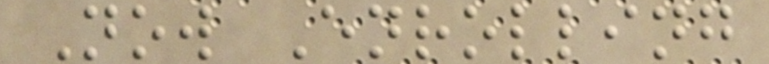Now Enrolling
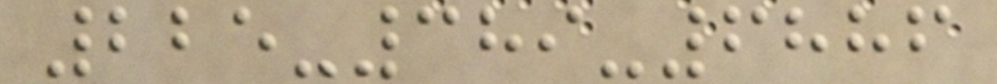225-389-6886
